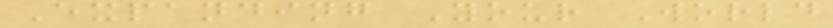Expanding Your World
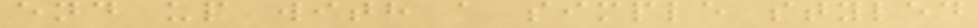end up with a simple styled
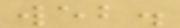web.
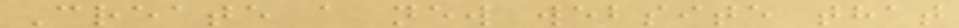Create a new website that
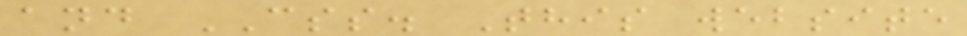and CSS. This website
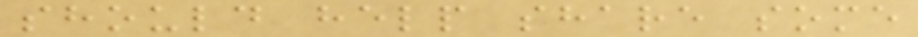should help share some
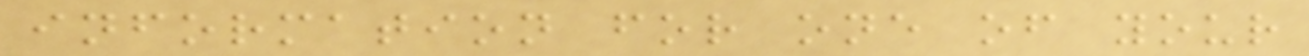information for one of your
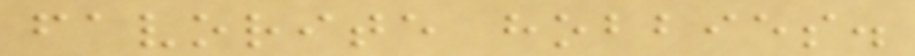favorite hobbies.
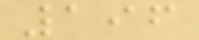196
